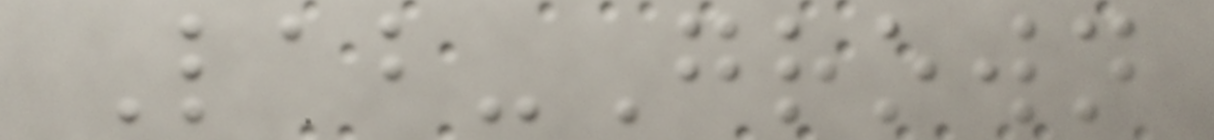Lab-Grown
